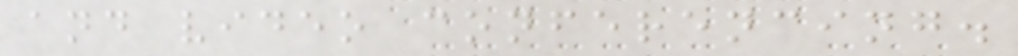and video conferencing.
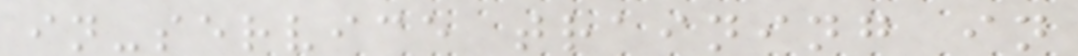in-service training in
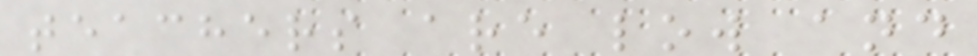teachers are low and
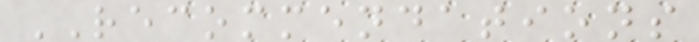RECOMMENDATIONS
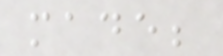made;
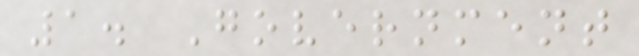1. Government
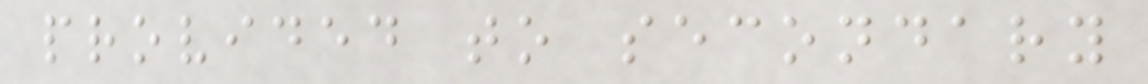provided to secondary
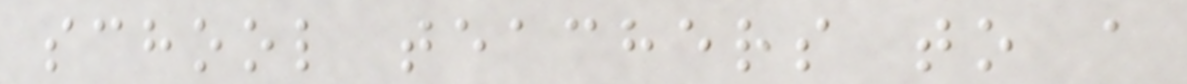school teachers to a
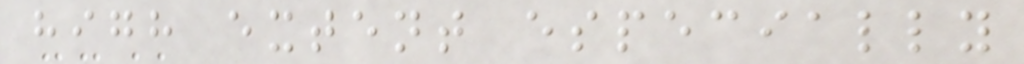high extent especially
